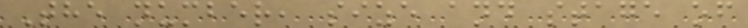The number, size and stage of
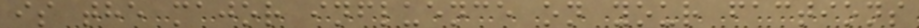is the major influence on your factions
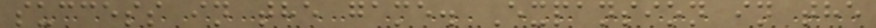success in the game. Expansion in the
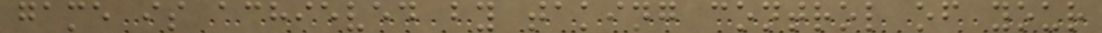game is achieved by taking control of your
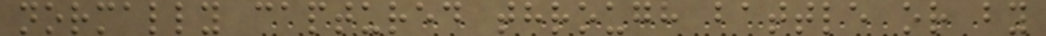normally captured through battle or by
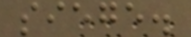siege.
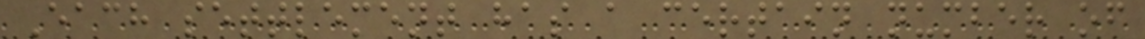Each settlement has a certain number of
